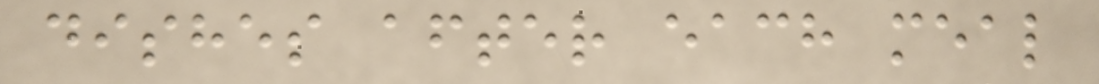dishes after each meal
